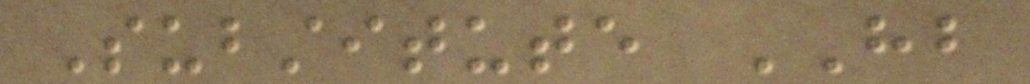Substitute HB
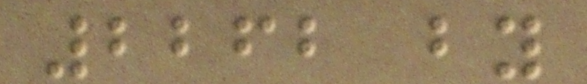2262 by
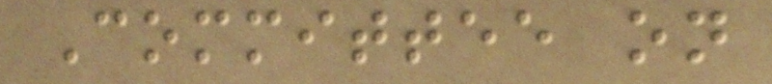Committee on
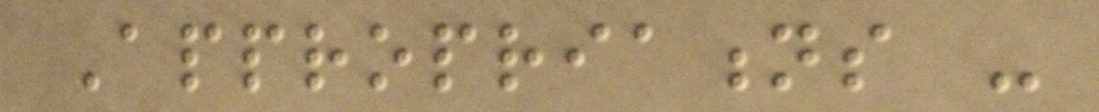Appropriations -
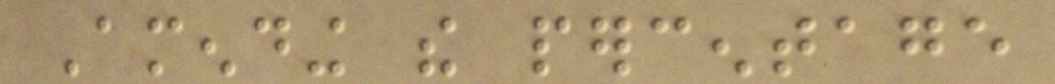Amending the percentage
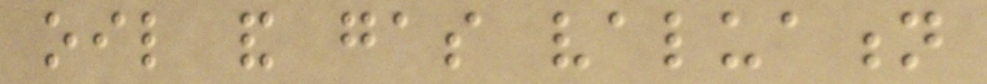oil and gas valuation
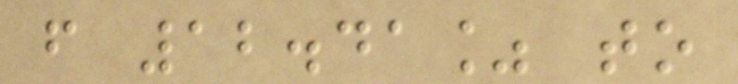from 12.41% to
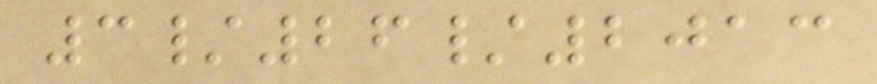3/26/2013
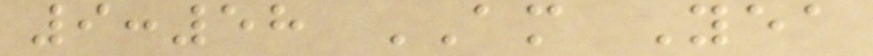9:58 AM Yea
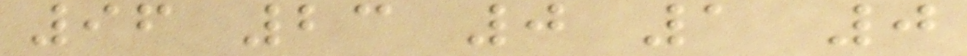96 23 0 1 0
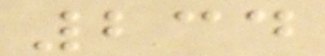234
